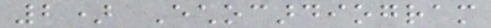2) Echocardiogram
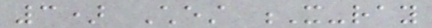3) Chest X-ray
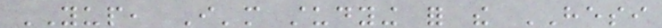YUP, I'm studying for the HESI
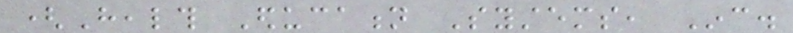(Health Education Systems, Inc.
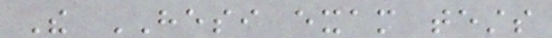The HESI exam tests
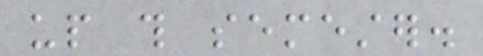up this semester.
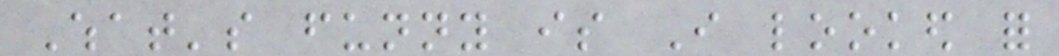What's funny is I looked for
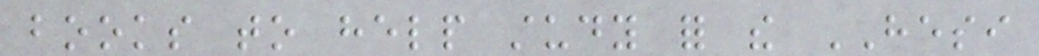books to help study for the HESI
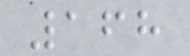168
